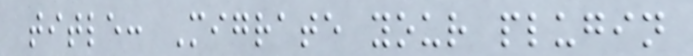title: Migrate your plugin
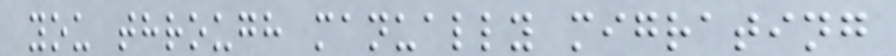you through manually migrating
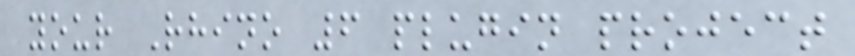your Rhino 6 plugin project
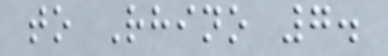to Rhino 7.
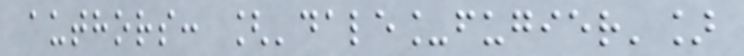authors: ['dale_fugier']
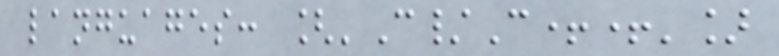languages: ['C/C++']
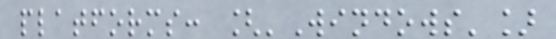platforms: ['Windows']
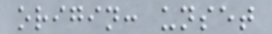origin: unset
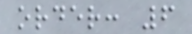order: 6
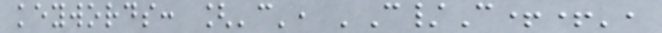keywords: ['c', 'C/C++',
